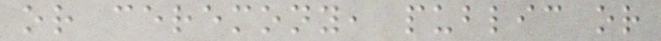or ceremony, public or
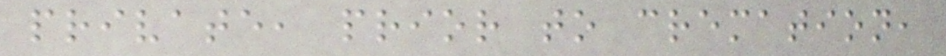private, prior to cremation,
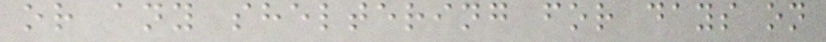or any sheltering for days on
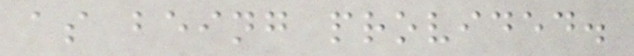as being provided.
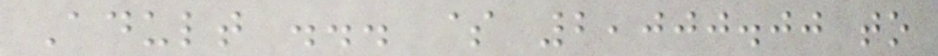Adult ... $ 2,000.00 to
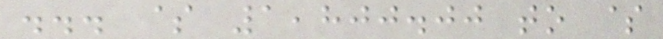... $ 1,800.00 to $
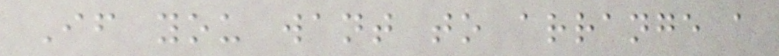If you want to arrange a
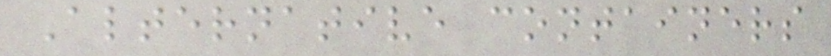Alternative containers
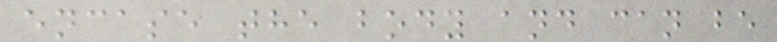encase the body and can be
